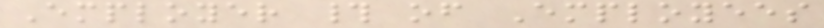Employer # of Employees
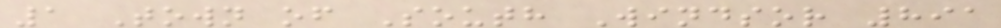1 Town of South Windsor 891
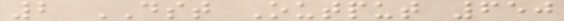2 DST Output 650
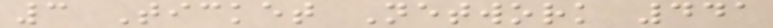3 Ticket Network 441
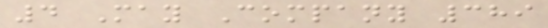4 May Company 389
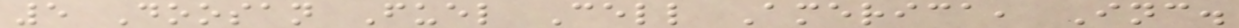5 Doosan Fuel Cell America, Inc.
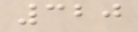320
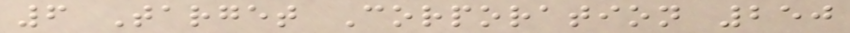6 Target Corporation 250
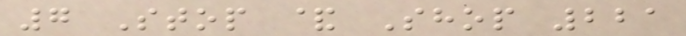7 Stop & Shop 221
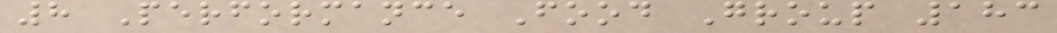8 Performance Food Group 183
